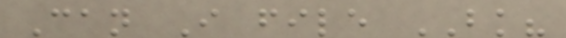Can I file BK?
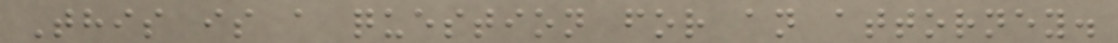This is a question for an attorney.
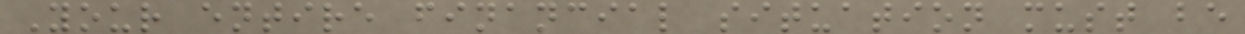Your entire financial situation must be
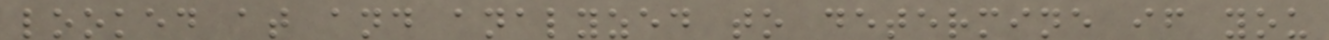looked at and analyzed to determine if you
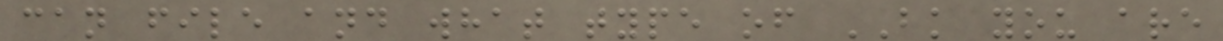can file and what type of BK you are
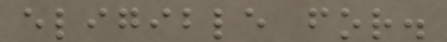eligible for.
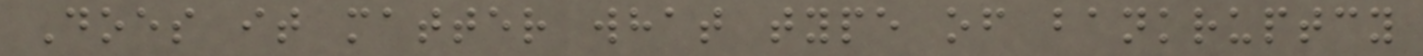Does it matter what type of bankruptcy
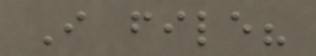I file?
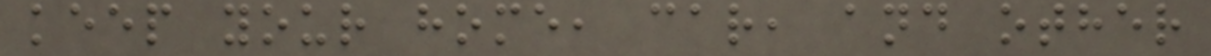keep your home, car, and other
